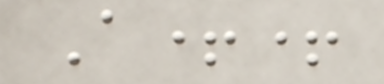A++
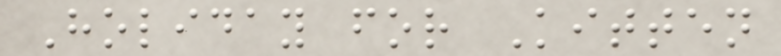Holiday for Kitten
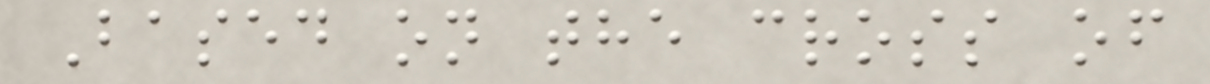Based on the cross of
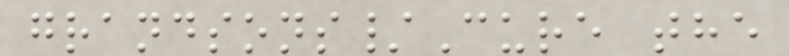grandsons/Cure the
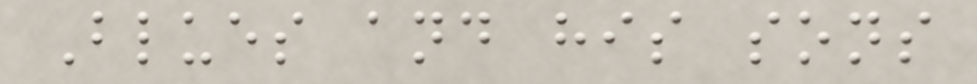Blues and his sons
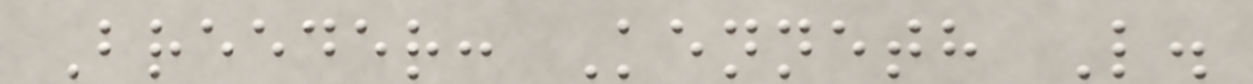Breeder: Kenneth L.
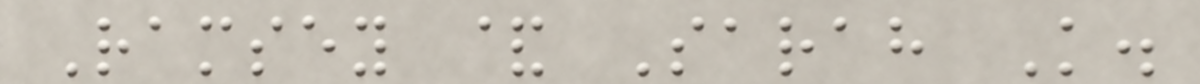Ramsey & Sarah K.
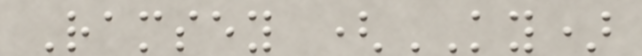Ramsey (KY)
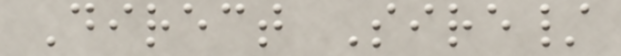Direct Sire/
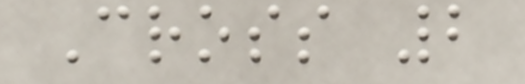Cross 2
